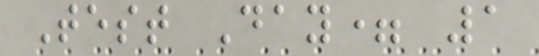Test Day= 1
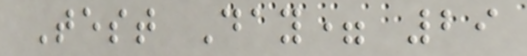Test Day= 29
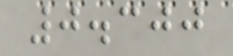0.300
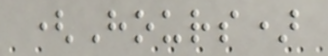(Hours)
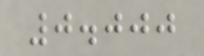0.000
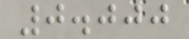0.000
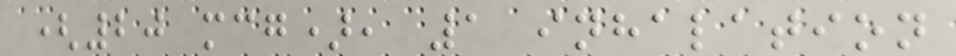(20 mcg), 1 inhalation
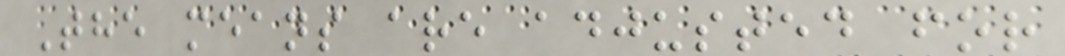The means are adjusted for
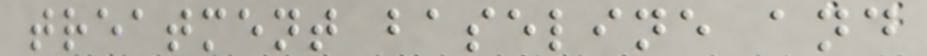treatment baseline and
